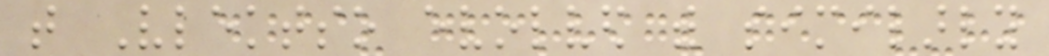that Vlektso evolved with similarly
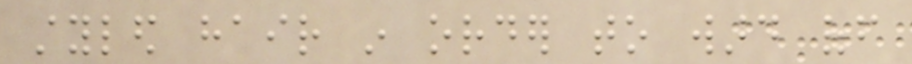styled hair in order to ward off
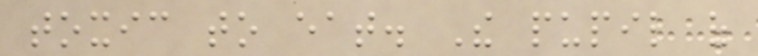toxic to eat. The pupil of
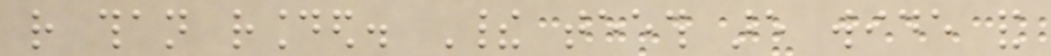rather than rounded. Their teeth are wide and
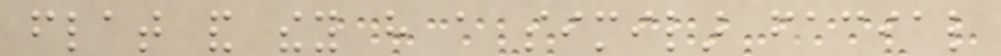flat and they have a similar facial
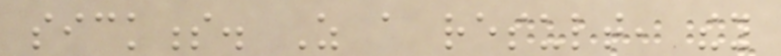sickness. As a result, they
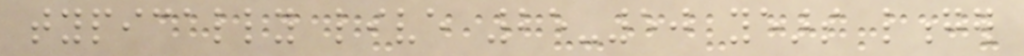typically live 25-50 years longer
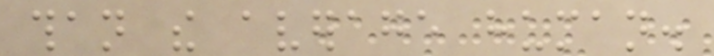than the average human.
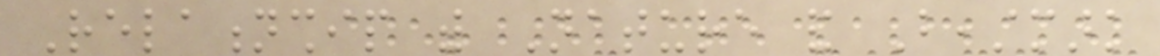Relationship with Nature and Beastmark
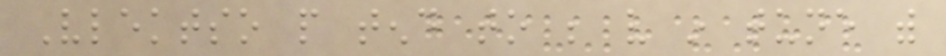Vlektso people tend to be very in tune with
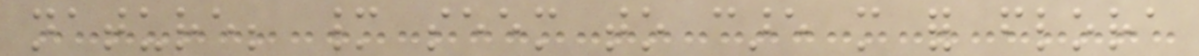nature; many seem to care more for flora
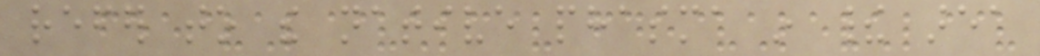refer to the native phasma in their area
